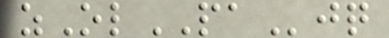zOlPAjq
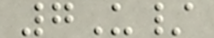7U/
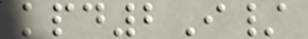kpd2I/
